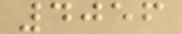4056
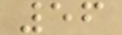56
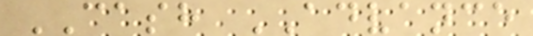CASH ADVANCE
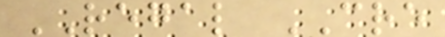REGAL CRE
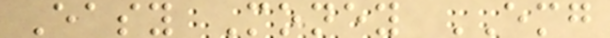Easy Money EMG
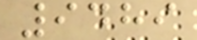9489
